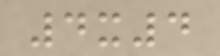4x4
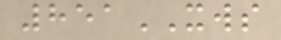851XWS
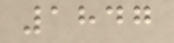1847
